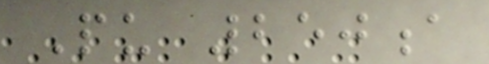Pu 250a
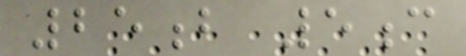25b 5c
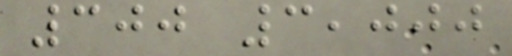300 3,000
